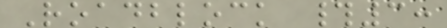Roadblock #3:
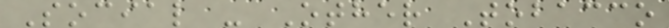Social - Other Tobacco
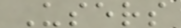Users
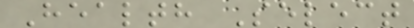Health Select
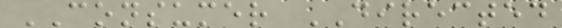CONSUMER DIRECTED
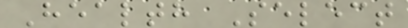Health Select
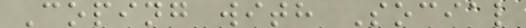Coping with Social
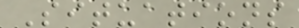Situations
